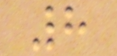8
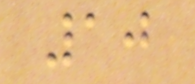10
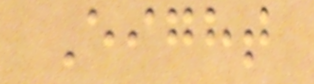Eight
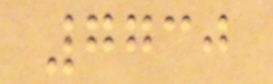7730
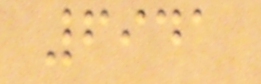6941
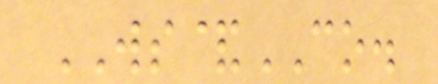WS&CO.
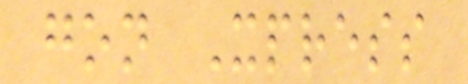gon Xpress
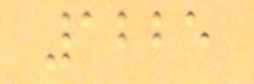1225
